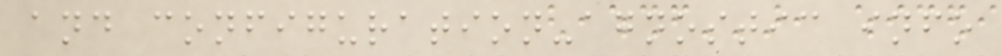and configuration-agnostic info
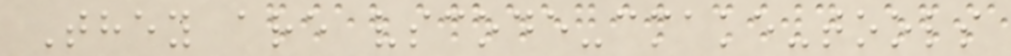They are vscode-cmake-tools
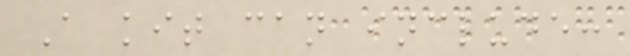A kit can include:
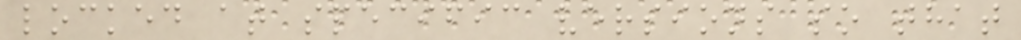locked at specific versions so that
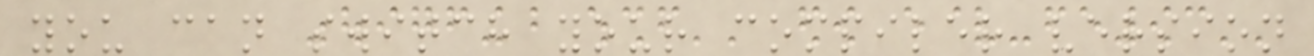you can switch your compiler version
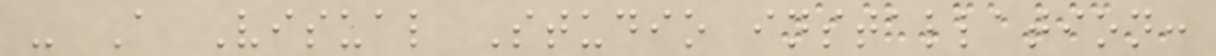- A Visual Studio installation:
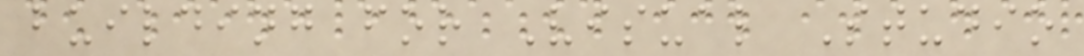building for Visual Studio
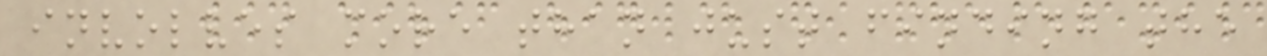involves more than just finding the
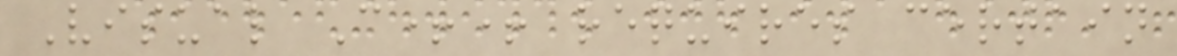Visual C++ requires certain
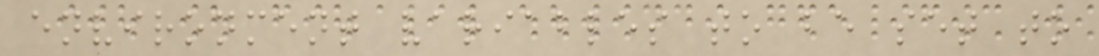environment variables to be set to
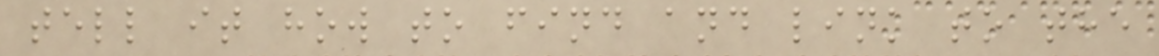tell it how to find and link to the
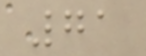71
